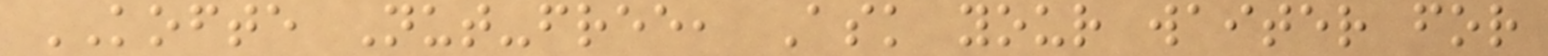KOFTE Nut-free, Ask your waiter for
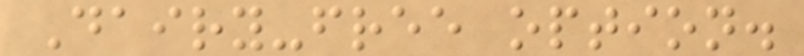Dairy-free option.
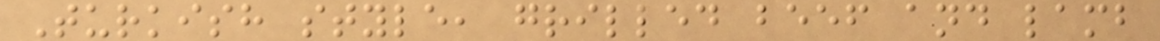Turkish style, grilled beef and lamb
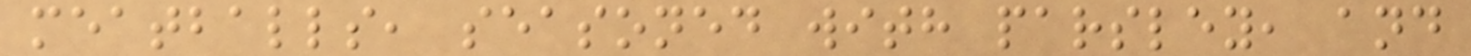meatballs, seasoned with parsley, and
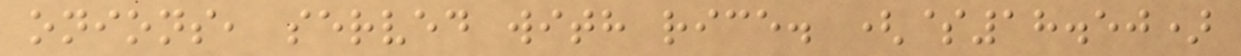onions, served with rice. ($18.50)
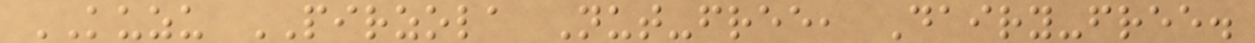KUZU PIRZOLA Nut-free, Dairy-free.
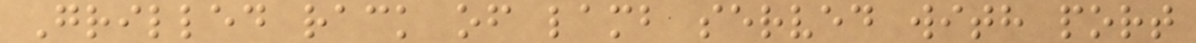Grilled rack of lamb served with port
